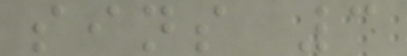sins 3
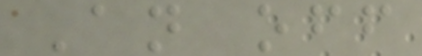An off
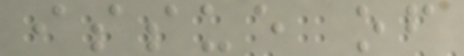issue of
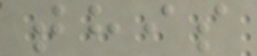this
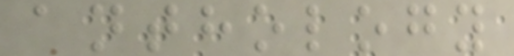anthology
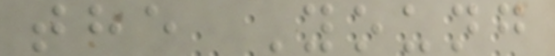the Young
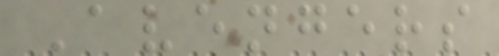Avengers
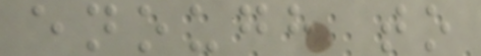enough to
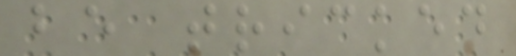be tricked
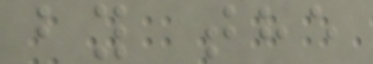by the
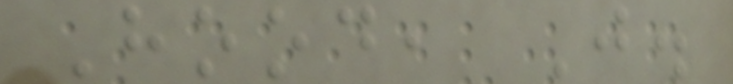Hood, J.
